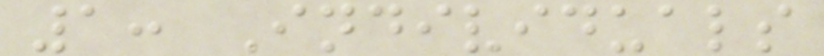1: Individuals
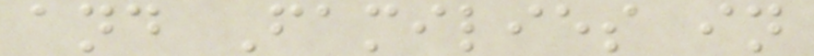and Families in
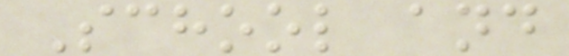School and
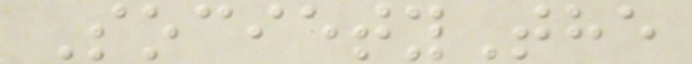SocietyThe
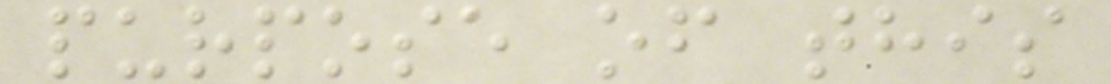purpose of this
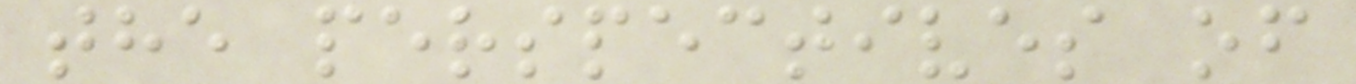the perspectives of
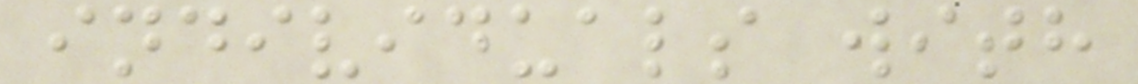individuals with
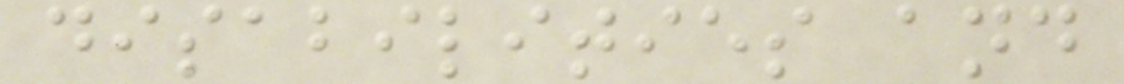disabilities and
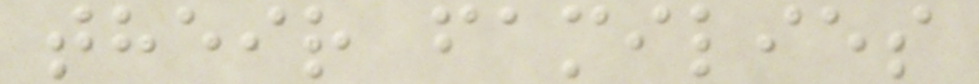their families
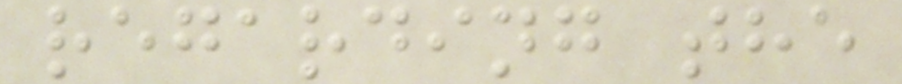regarding the
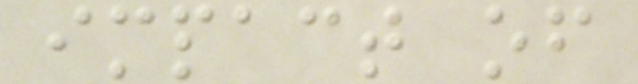impact of
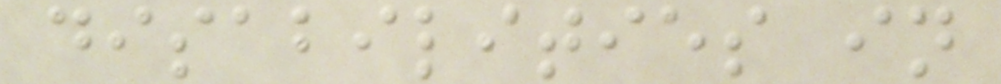disabilities in
